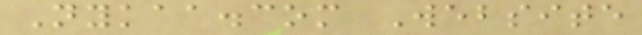Nykaa.com Website
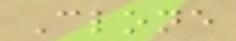Clone
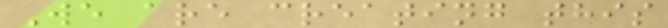We are creating this
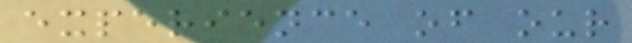experience of our
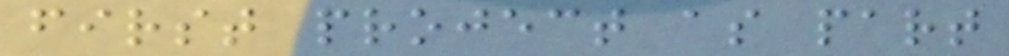first project as part
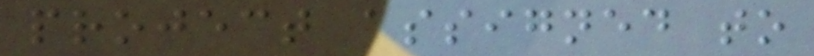project assigned to
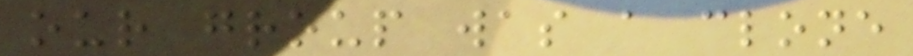our group was a clone
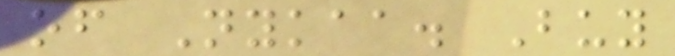of Nykaa. Buy
